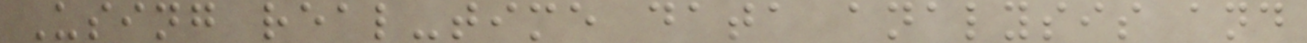Using real-time data analysis and
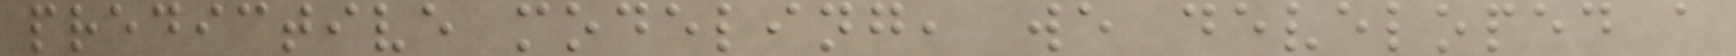predictive modeling, we developed a
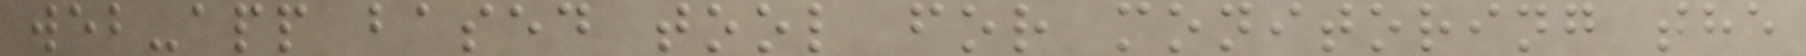web-app based tool for monitoring the
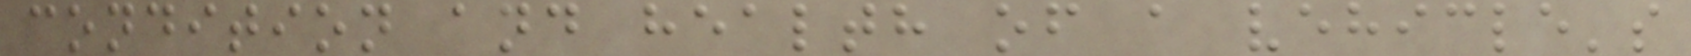condition and health of a vehicle's
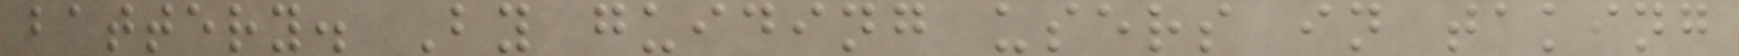battery. By guiding users in taking
